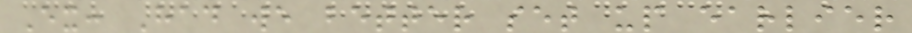Ex: Had we better set up earlier
